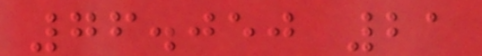76.050 21
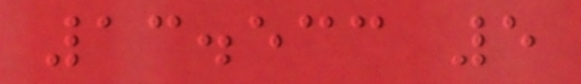13.533 5
